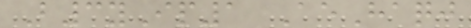B3yIp1 AeHaqj
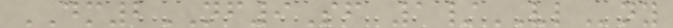DM2NF9Sf 1/VLny
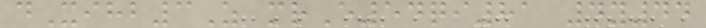dXihb3Z mrE54qi81 4y44
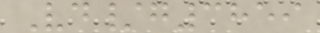Vd/g3859
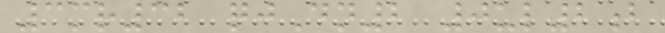3mr32 qjDn2 0ul2b
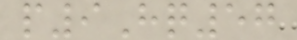p9Hq57
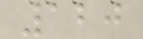120
